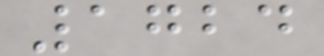1724
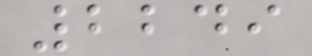2249
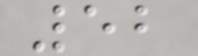52
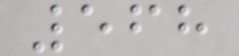568
